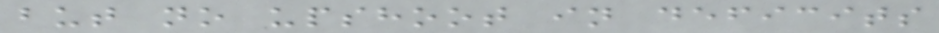but no upshoot in deficits
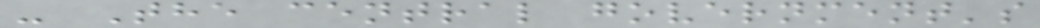- The central government's
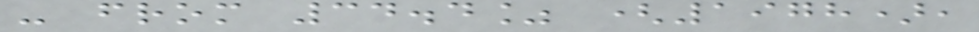- from 34.4% (1978),
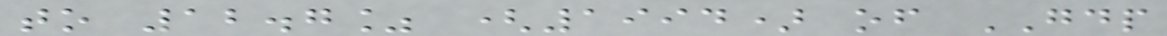to 12.7% (1994) of GDP
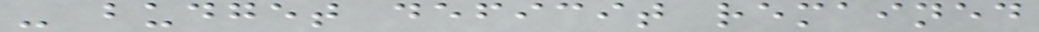- budget deficit remained
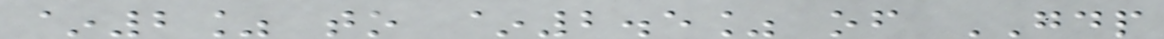~2% to ~2.5% of GDP
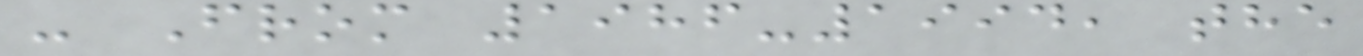- From 1986-1994, the
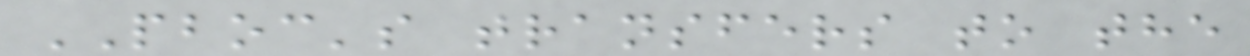PBOC's transfers to the
